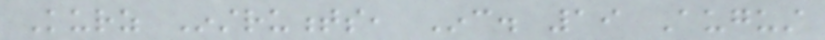Kurz Instruments, Inc. 19 August
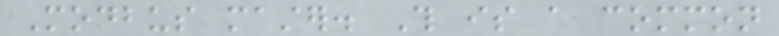Modbus master. This is a common
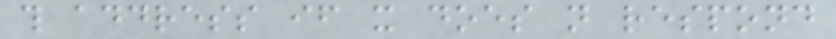this address if it does not respond
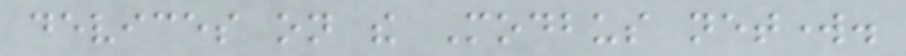devices on the Modbus network.
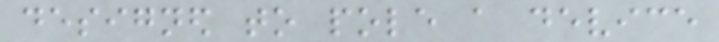designed to pole a device
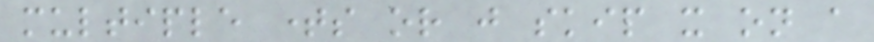multiple times or just skip it on a
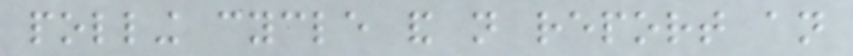polling cycle and not report an
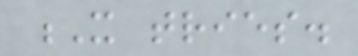X tries.
